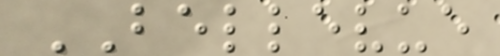BELLEVUE
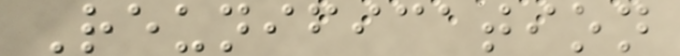Reunification
